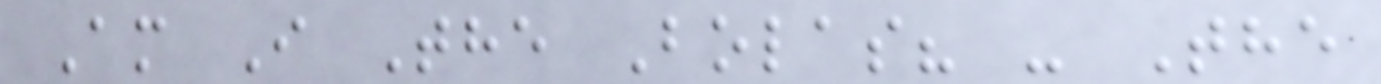Am I The Bolas? - The
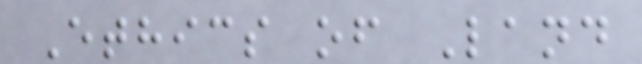Ethics of Land
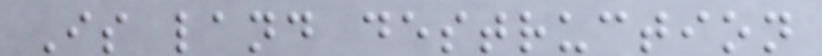Is land destruction
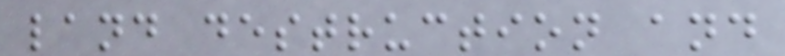land destruction and
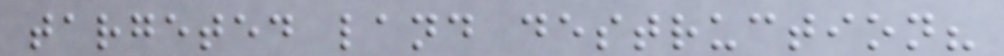targeted land destruction?
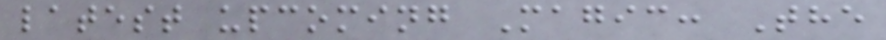latest upcoming Magic: The
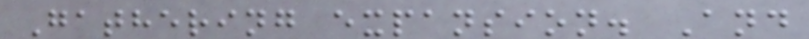Gathering expansion. And
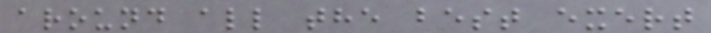around all the best exert
